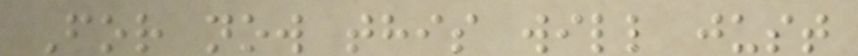For now this will just
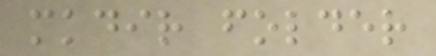mkdir folder
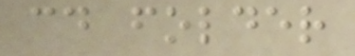cd folder
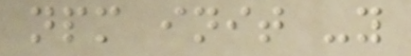npm init -y
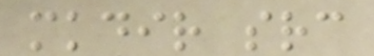mkdir src
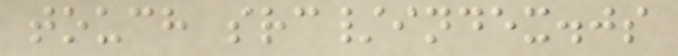touch src/index.js
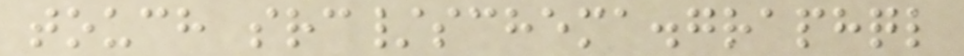touch src/schema.graphql
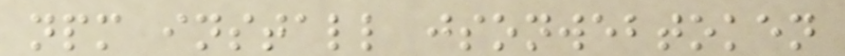npm install jsonwebtoken
